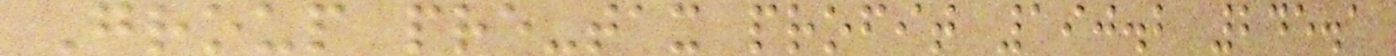Group pre-tax profit 190.2 245.1
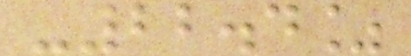-22.4%
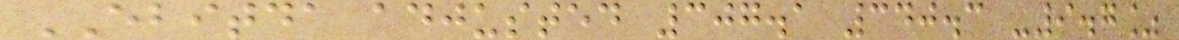EBITDA adjusted 307.1 340.3 -9.7%
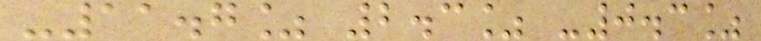-11.7% 2.3% -0.3%
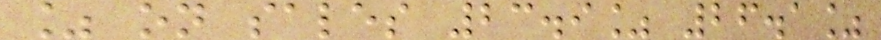% on sales 23.9% 26.1%
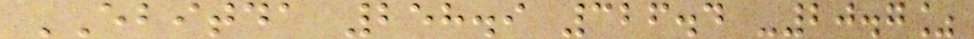EBITDA 258.9 326.4 -20.7%
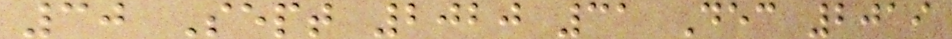30 Sept 2020 31 Dec 2019
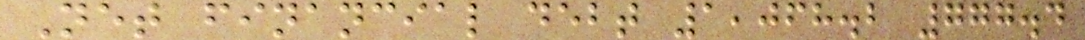Net financial debt 1,068.2 777.4
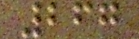267
